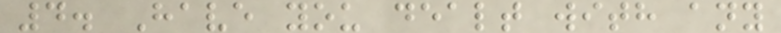4. Have you dealt with any
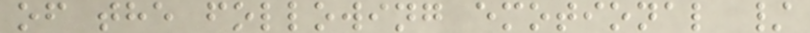of the following emotional /
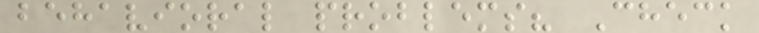behavioral problems? Check
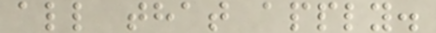all that apply.
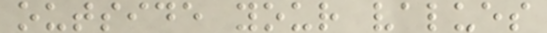outside your values
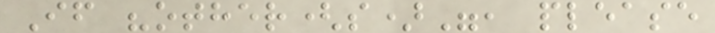If "other(s)", please
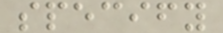specify
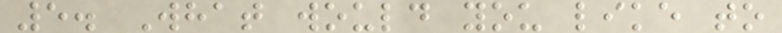5. What would you like to
